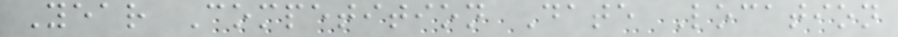Year Competition Date Location
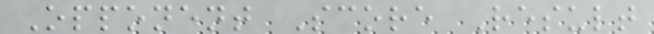Opponent Score Result
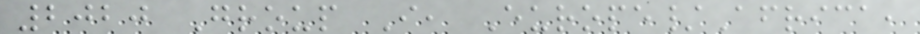2020 Group I, Europe/Africa,
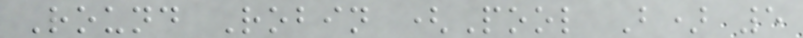Round Robin (Pool B) 5
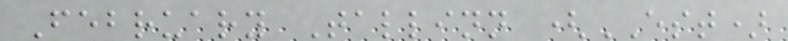February Tallinn (EST)
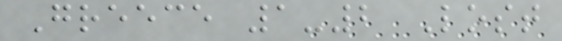Greece 1-2 Lost
